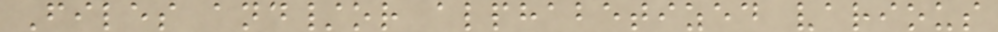Files and/or alphabetized various
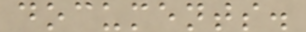documents.
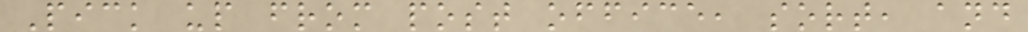Pick up from post office, sort, and
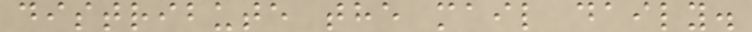distribute the mail daily.
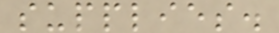supplies.
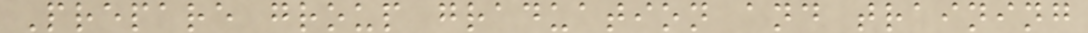Prepare group graduation and training
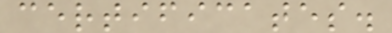certificates.
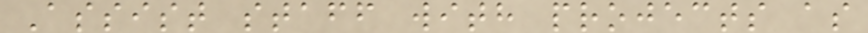Assist staff with projects as
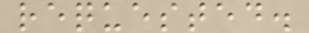requested.
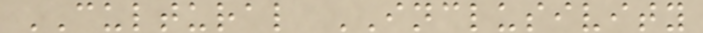CULTURAL INCLUSIVITY
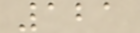121
